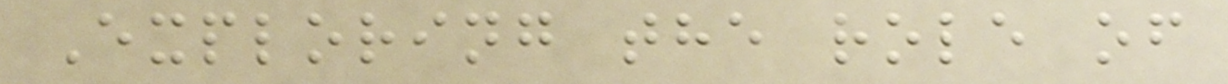Exploring the role of
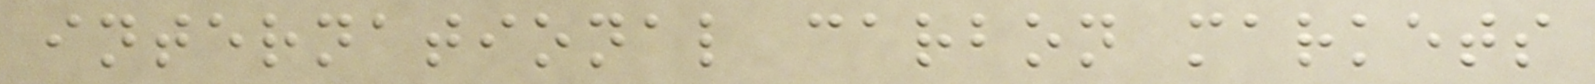international carbon markets
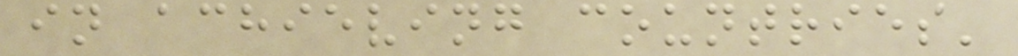in achieving countries'
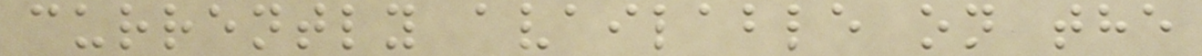currently available on the
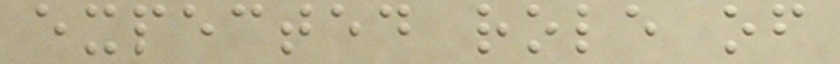expected role of
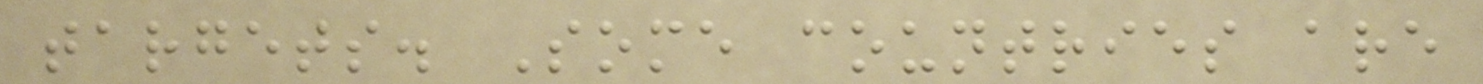targets. Some countries are
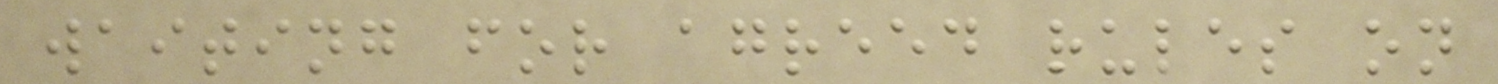waiting for agreed rules on
